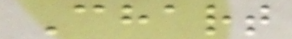Chart
